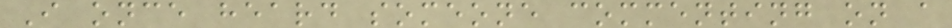I once heard someone commenting on a
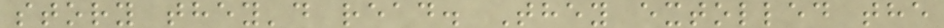story they'd read. They extolled the
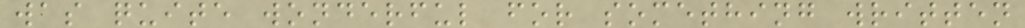was quite wonderful for something written
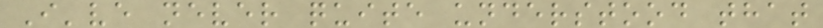I've never quite understood that
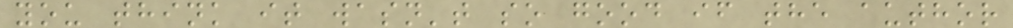you think it wasn't so good if the author
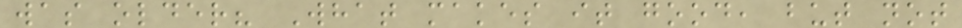was older? What makes it good, but not
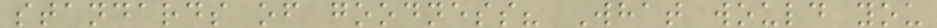standards of goodness? What would you
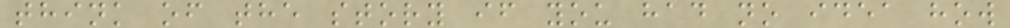think of the story if you had no idea how
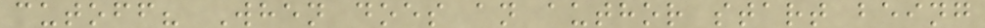cutoff? When does an author start being
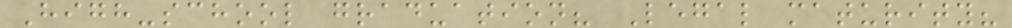High-school graduation? Legal maturity?
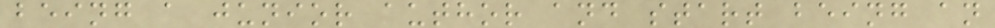being a junior author and start being an
